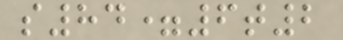s84=6t2
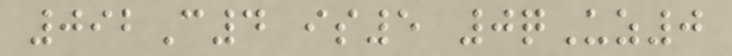092C4 is5 0qUz0
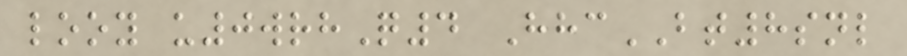looy u0wrhQ4 HhcBT8snl
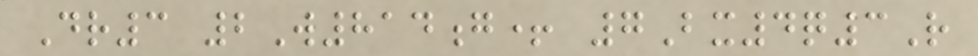Dr3 2W814g+ 7Bx4q3R
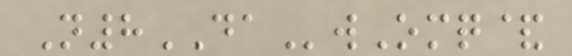N8DAwOmq&
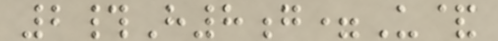2#H8g=U&
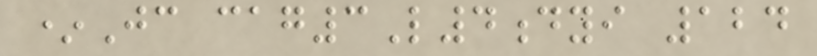*Jc cag3L4dyi 124
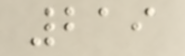219
